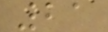21
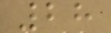28
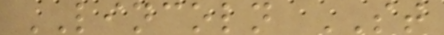LINCOLN ST
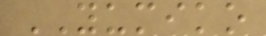YUMIKO
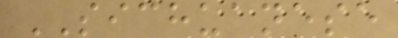SICHUANESE
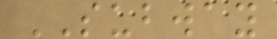SUBWAY
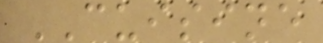CUISINE
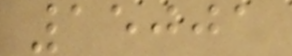15001
